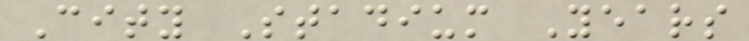City Stadium Years
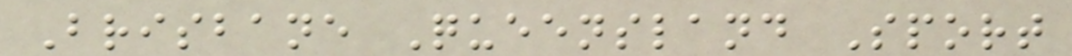Brisbane Queensland Sport
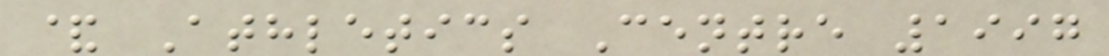& Athletics Centre 1997
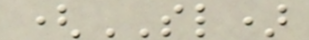(SL)
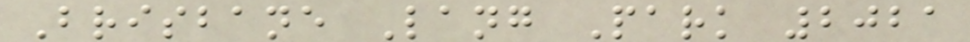Brisbane Lang Park 2021
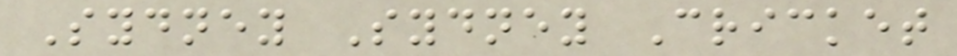Sydney Sydney Cricket
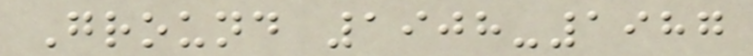Ground 1908-1987
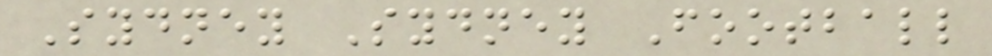Sydney Sydney Football
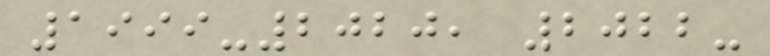1999-2020, 2022-
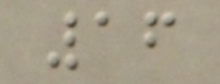16
